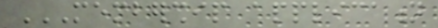MEMBERSHIP APPLICATION
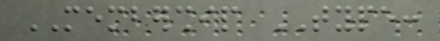MEMBERSHIP TYPE:
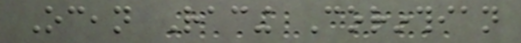Ocean Racing Corinthian
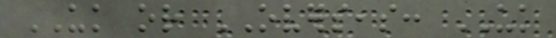UK or OVERSEAS: UK
